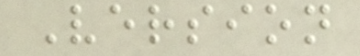Version
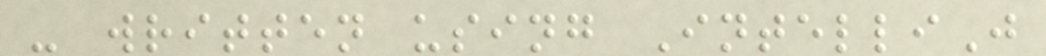- written using IntelliJ
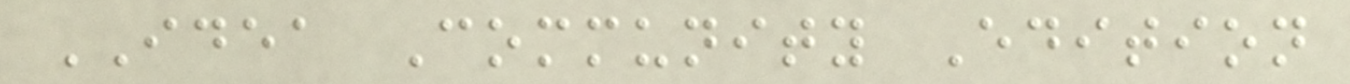IDEA Community Edition
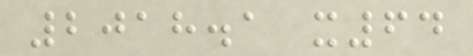2018.1 x64
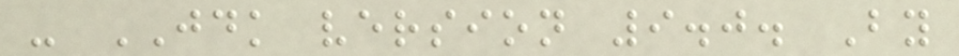- JDK version 9.0. By
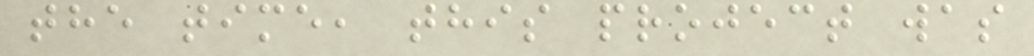the time, this project was
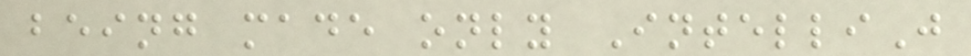being made only IntelliJ
